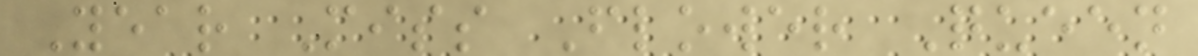Year Miss Flower Queen
